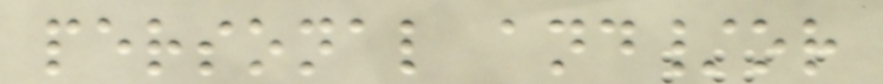personal and/or
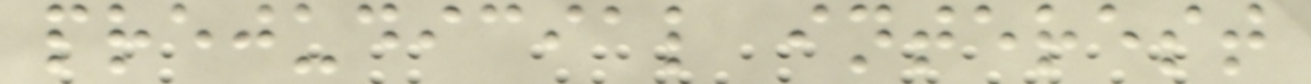prejudicial interest
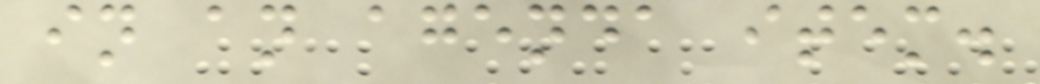in an agenda item.
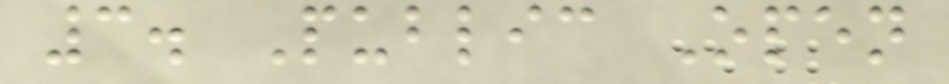3. Public Open
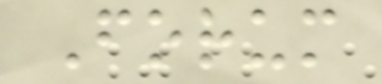Forum
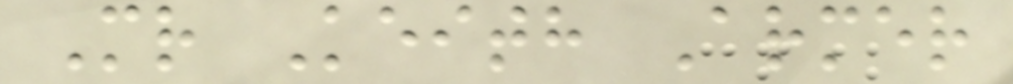Mr Keith Armer
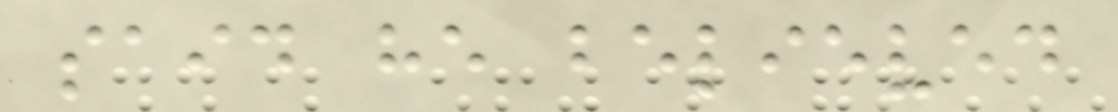said he believed
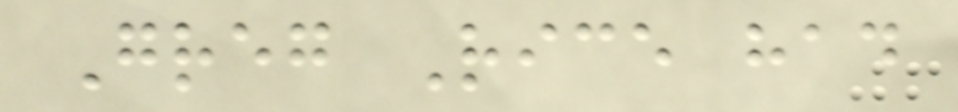Greg Rice had
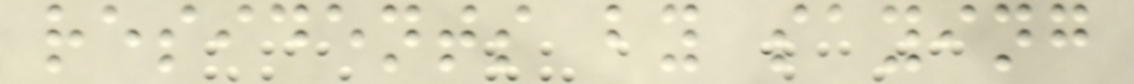residents by saying
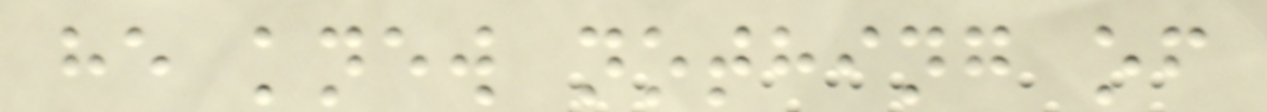he knew nothing of
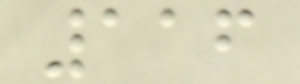116
